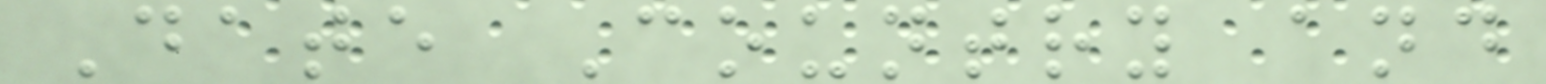Date Country and
